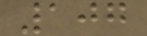107
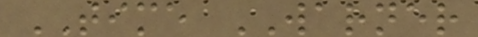TIME WARNER
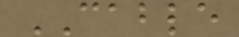CABLE
